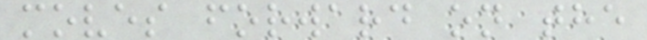moves forward on the
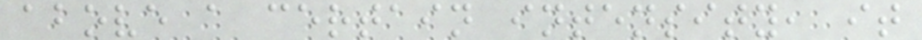above a certain intensity, it
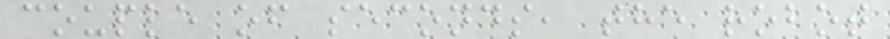couple of seconds, the robot
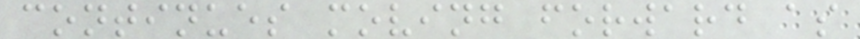continues moving forward as
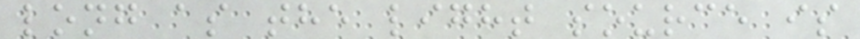long as the light source is
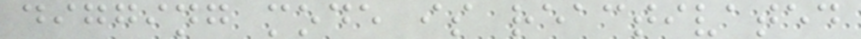digging mode is reactivated
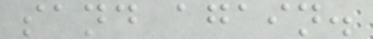sand again.
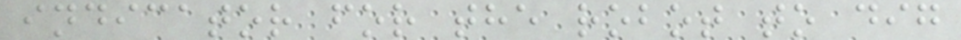indicator for the robot to dig
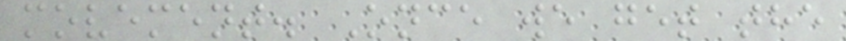movement. Once we get the
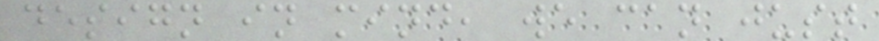design in mind, we can just
